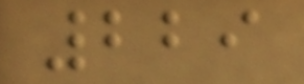229
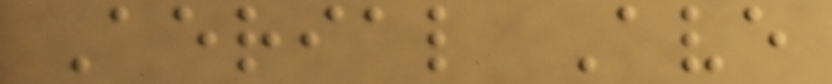Aerial Ave
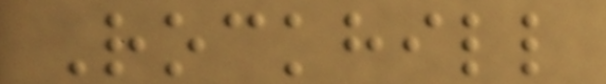Rockhill
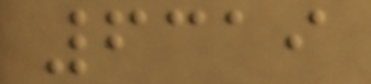6319
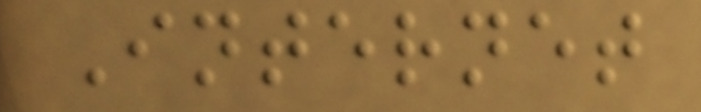Internet
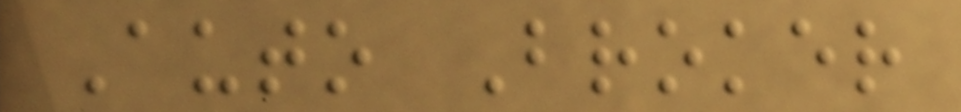Auto Broker
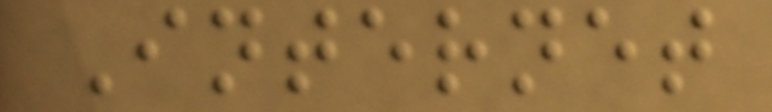Internet
